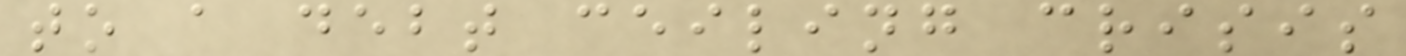to a debt ceiling crisis
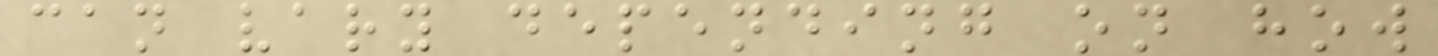can vary depending on how
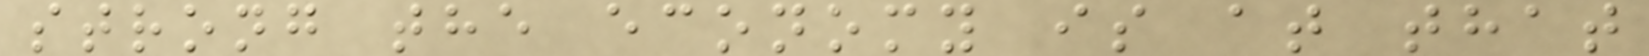strong the economy is at that
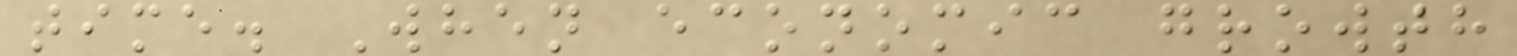time. When economic growth
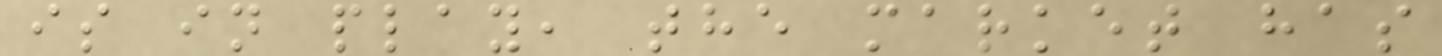is in play, the market has
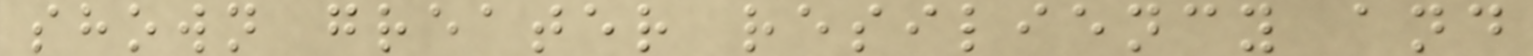shown greater resiliency and
